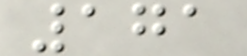171
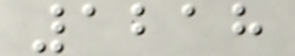1218
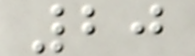20
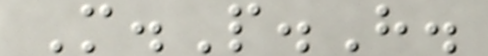M.P.H.
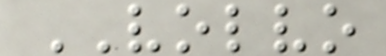VOLVO
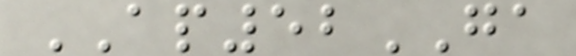AP52GA
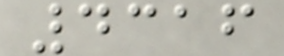4316
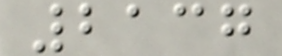2137
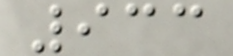933
